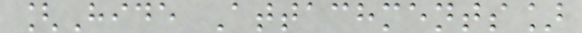[Hide Attachments]
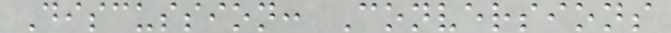Discussion: Conversions
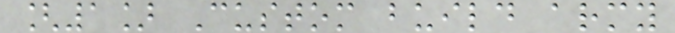[1] Custom build army
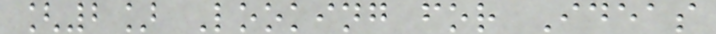[2] Looking for Ideas
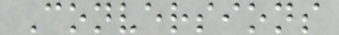Conversions
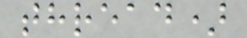thread)
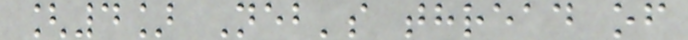[4] Neb's thread of
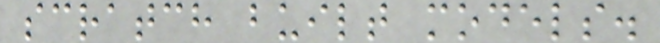scratch built models.
